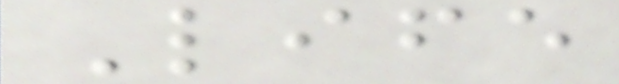Life
